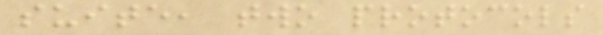suite, two protocols
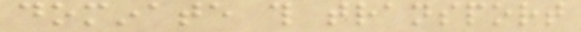dominate this transport
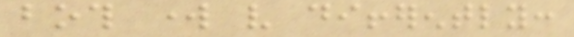both work very differently:
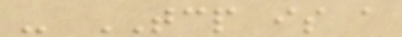- TCP is a
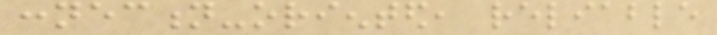connection-oriented, reliable
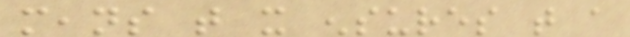means that it ensures that a
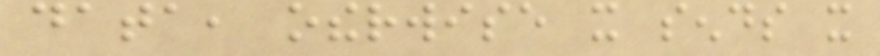data, otherwise it sends it
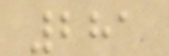281
